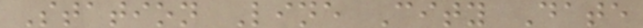Station Line City Date
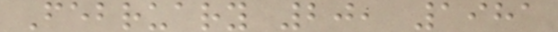February 20, 1981
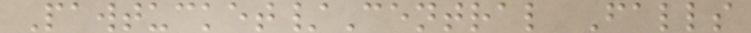Pawtucket/Central Falls
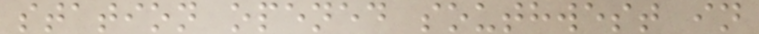station opened southwest in
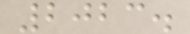2023.
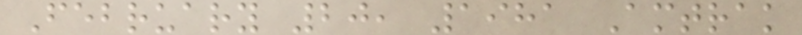February 20, 1981 Amtrak
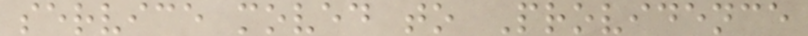service moved to Providence
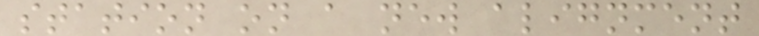station on a new alignment
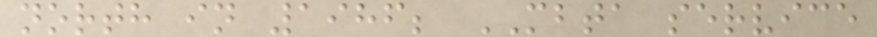north in 1986; MBTA service
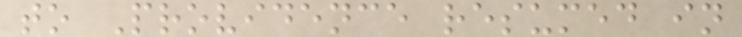to Providence resumed in
